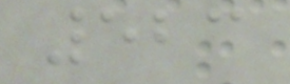523
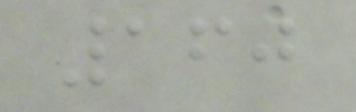160
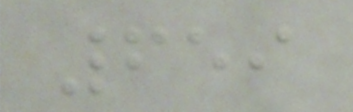659
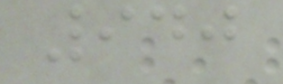940
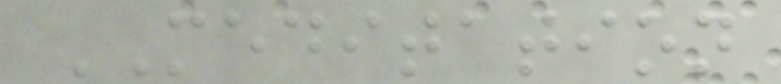MEDITATION
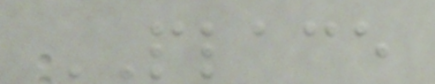PLACE
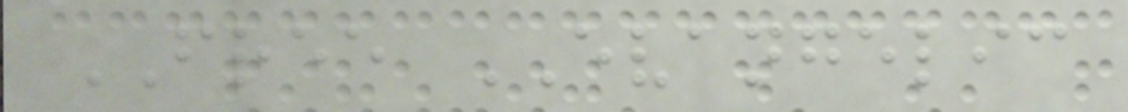FREE EVANGELIC
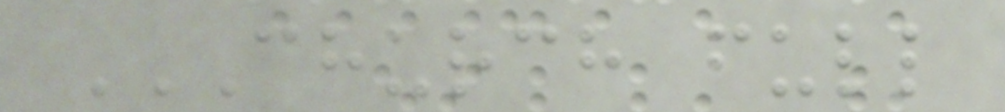CHURCH FULL
